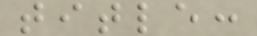title:
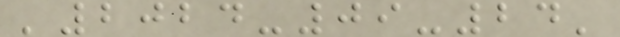'2024-09-24'
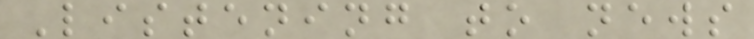Listening to news
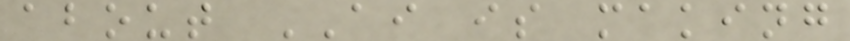about AI is making
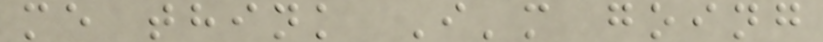me think I'm going
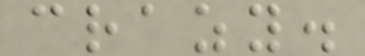crazy.
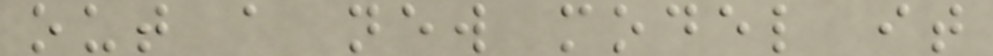out a new model it
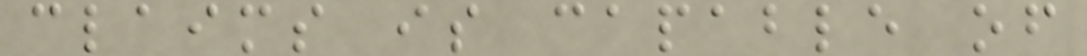claims is capable of
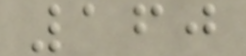160
